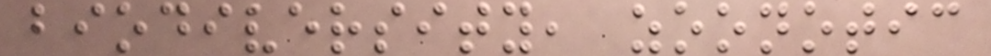biodiversity, zoonotic
